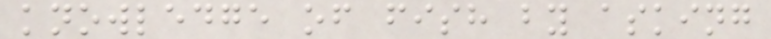knowledge of fish by asking
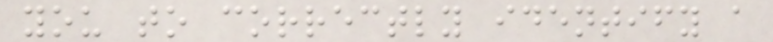you to correctly identify a
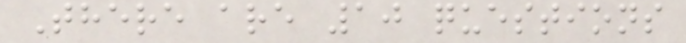There are 10 questions
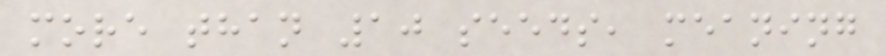more than 10 seeds, meaning
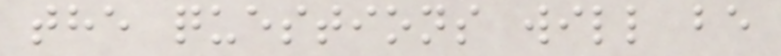the questions will be
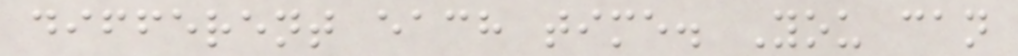different each time. You can
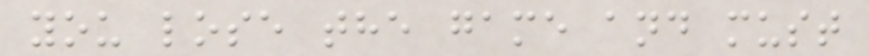you lose the game and must
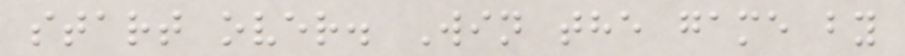start over. Win the game by
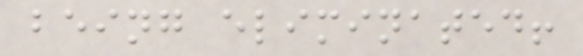being eliminated!
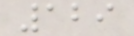129
